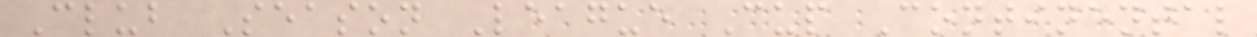Club Season League Cup Continental
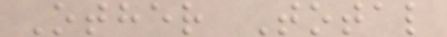Other Total
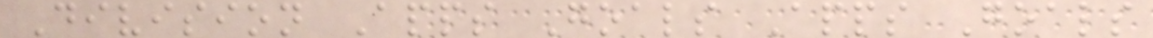Division Apps Goals Apps Goals
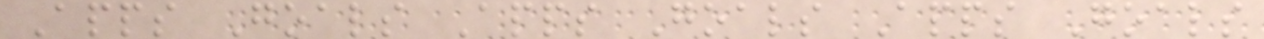Apps Goals Apps Goals Apps Goals
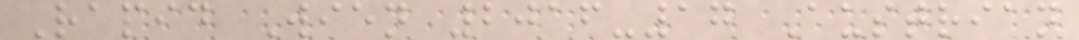Rapid Wien 2016-17 Austrian
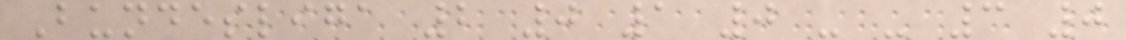Bundesliga 2 0 1 0 - - 3 0
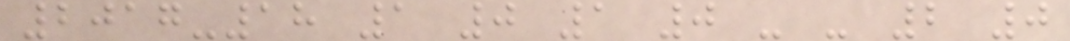2017-18 1 0 1 0 - - 2 0
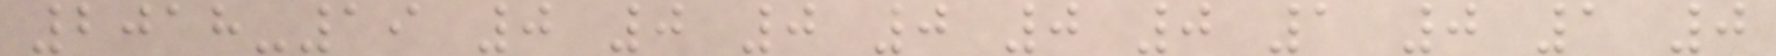2018-19 0 0 0 0 0 0 1 0 1 0
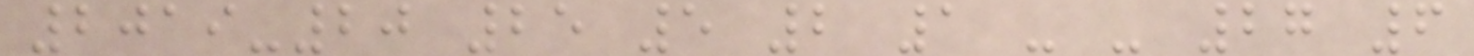2019-20 25 5 2 1 - - 27 6
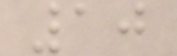10
